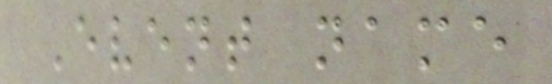Event name
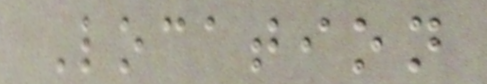Location
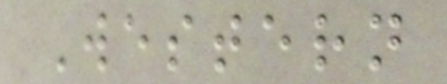Western
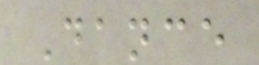Dance
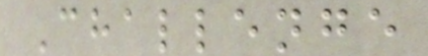Challenge
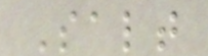Salt
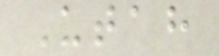Utah
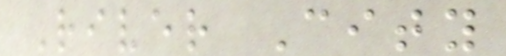River City
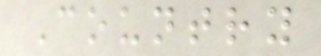Country
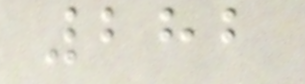282
